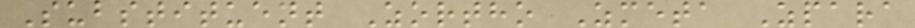Substituent Zortho Zmeta Zpara
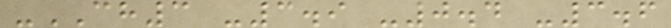-CH3 -3.9 -0.4 -3.6
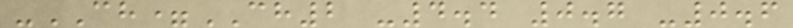-CH=CH2 -4.4 0.7 -0.6
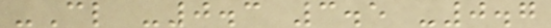-Cl -0.3 3.5 -0.7
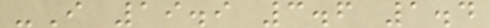-I 19.9 3.6 1.4
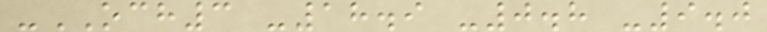-OCH3 -18.9 -0.8 -9.0
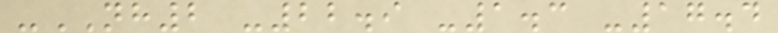-NH2 -22.9 -1.3 -17.4
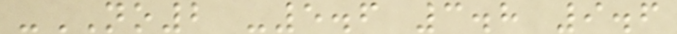-NO2 -5.6 3.8 9.6
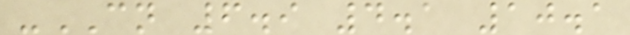-CN 6.9 4.1 10.1
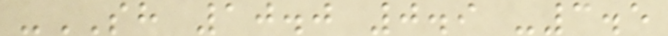-SH 10.0 0.9 -3.5
